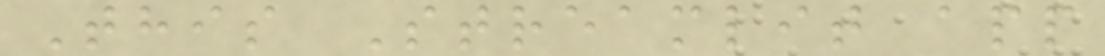This Streamlit app
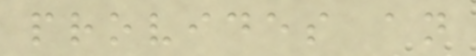provides an
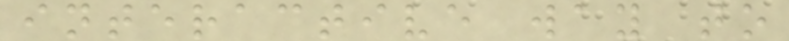interactive way to
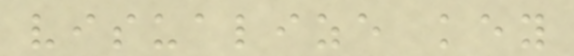visualize key
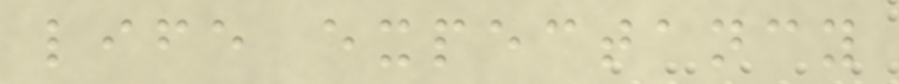life expectancy
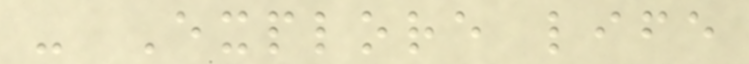- Explore life
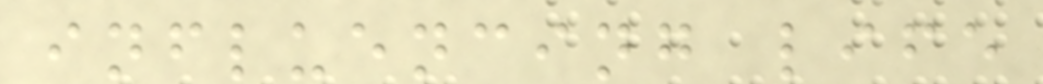influencing life
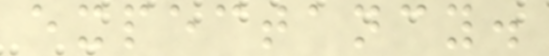expectancy.
